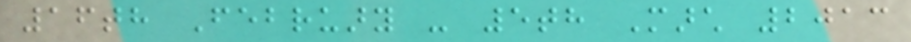16th February - 5th March 2013
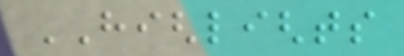HIGHLIGHTS
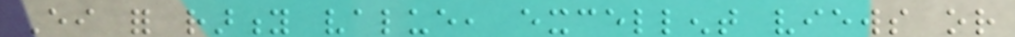Either for rarity value, excellent views or
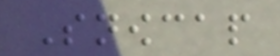Snowcap
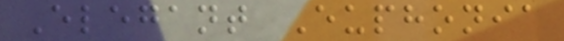Elegant Euphonia
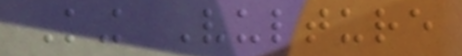King Vulture
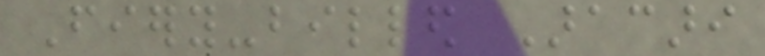Fiery-billed Aracari
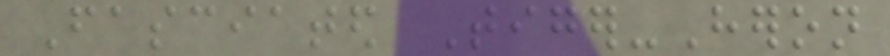Fasciated Tiger-Heron
